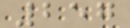257
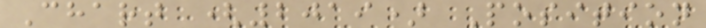Chart (2019) Position
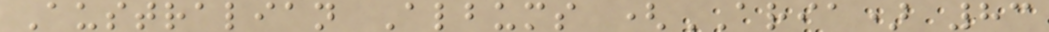Australian Albums (ARIA) 83
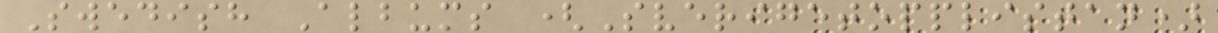Swedish Albums (Sverigetopplistan)
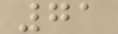71
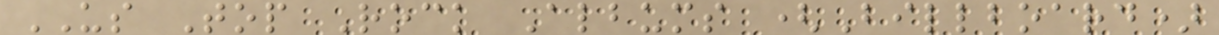US Top Rock Albums (Billboard)
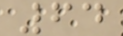64
